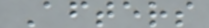Afters
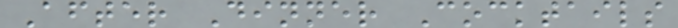After Dinner Cocktails
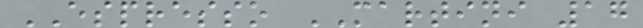ESPRESSO MARTINI 17
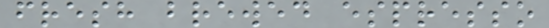fresh brewed espresso
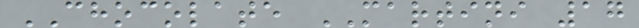CHOCOLATE MARTINI 17
